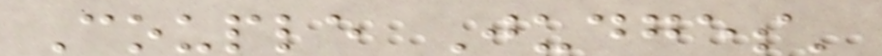Couple Judges'
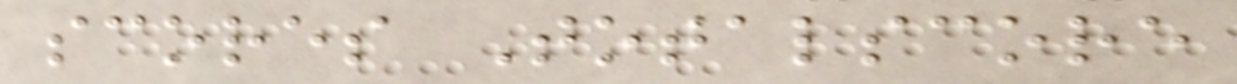scores Totalscore
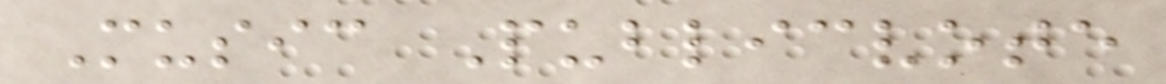Music Publicvote
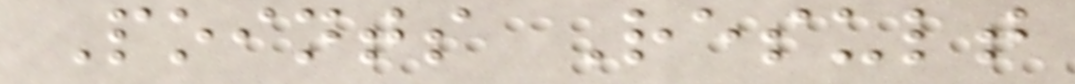Points Result
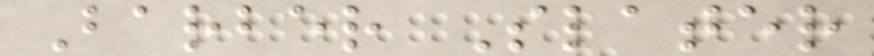Barber Slater
